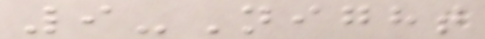9-Night
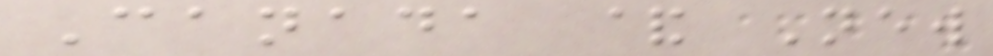Canada & New
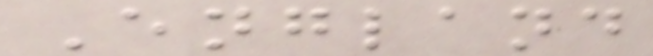England
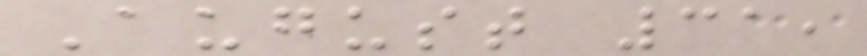August 31,
